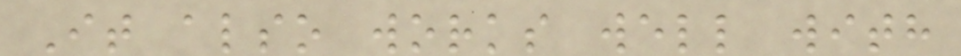It also works well with
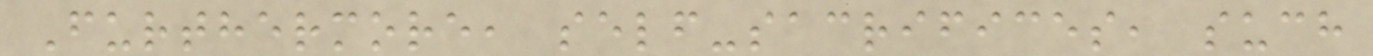Furthermore, self-sacrifices, such
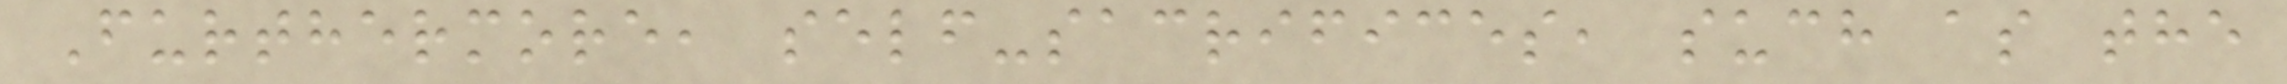Furthermore, self-sacrifices, such as the
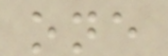one
